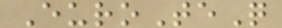EuroTeQ
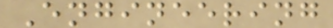Engineering
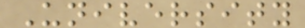University
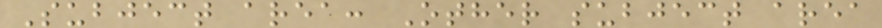Subject area: Other subject area
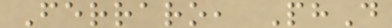Ferraro, PhD
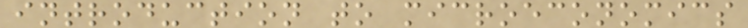introduction to microeconomics
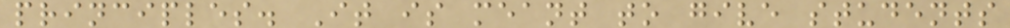principles. It is meant to give students
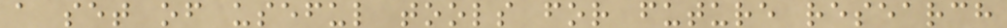a set of useful tools for future research
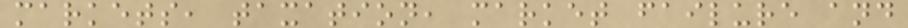markets, taxation, market failure and
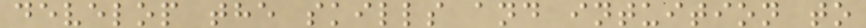develop the skills and intuition to
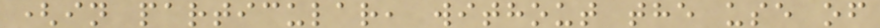(in particular, without the use of
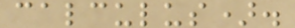calculus).
